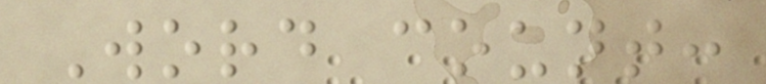Word count:
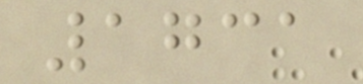1731
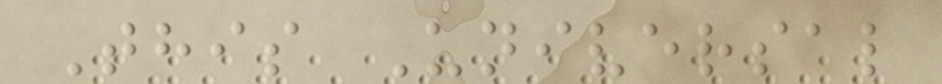This Universal
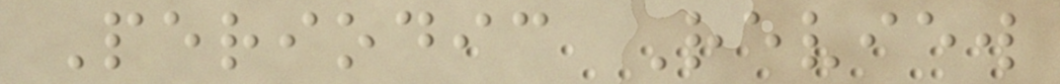Periodic Review
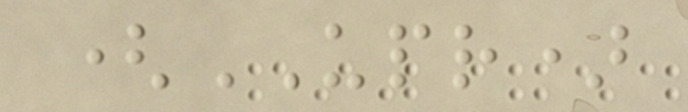(UPR)
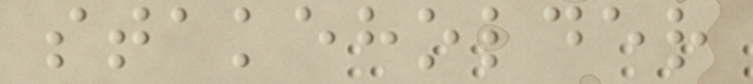stakeholder
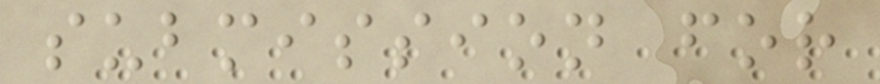submission for
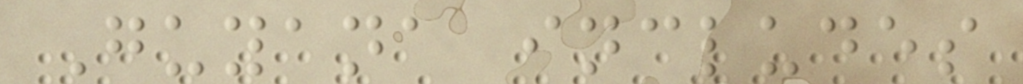Guyana includes
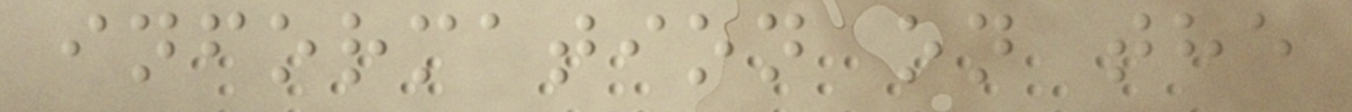information on the
